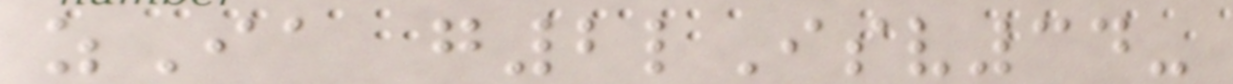zIa g2lIsv34-
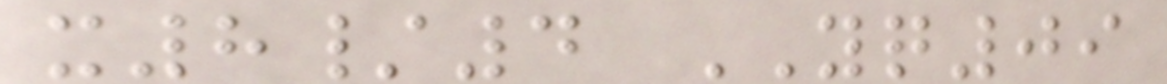x8/4 YQ09
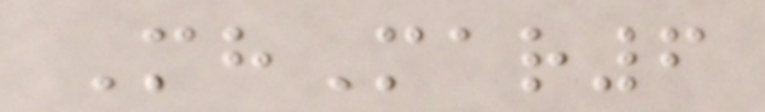MhMar6
